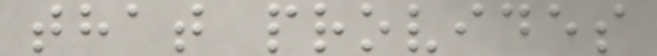that provides
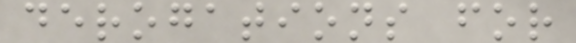derogations for
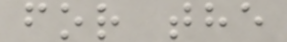for the
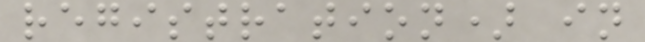registration) in
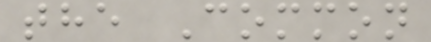the Common
